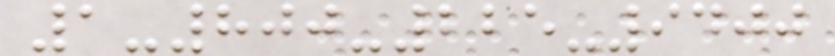1-800-225-9400
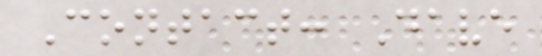Contact: Dave
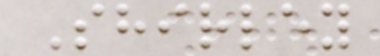Shirley
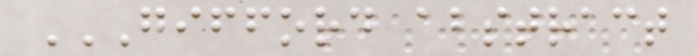GIFFORD ABSTRACT
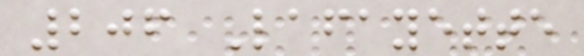206 Lafayette
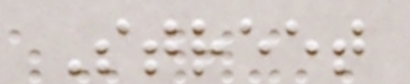Street
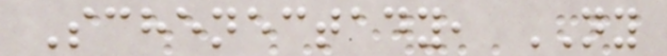Schenectady, NY
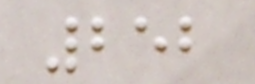252
